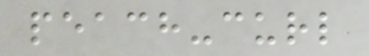peach-curl
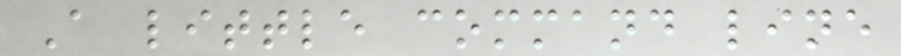A little command line
